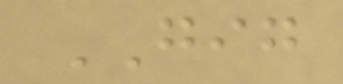GIG
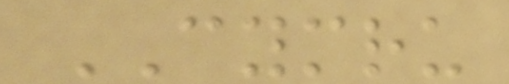CYMRU
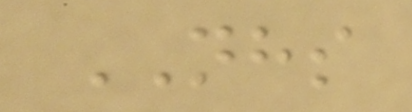NHS
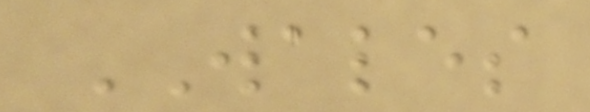WALES
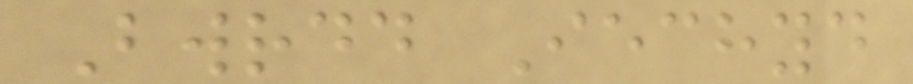Bwrdd Iechyd
